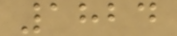1824
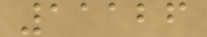11126
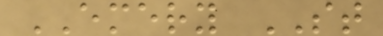EMERY ST
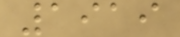1919
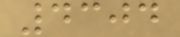4304
